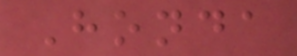Honda
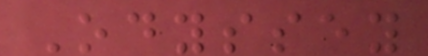Odyssey
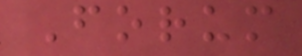Forum
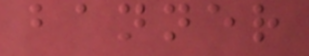banner
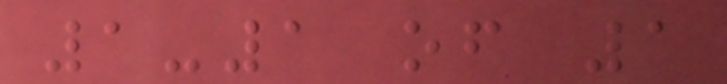1-1 of 1
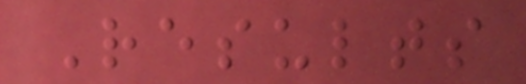Results
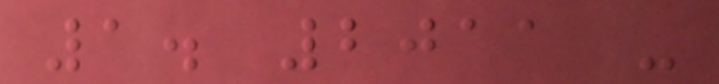1. 2011 -
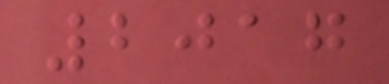2017
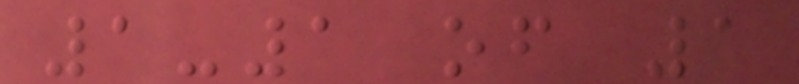1-1 of 1
